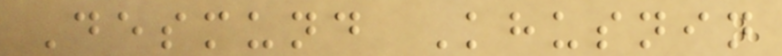Desmund Khusnin
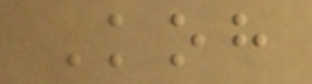Koh
